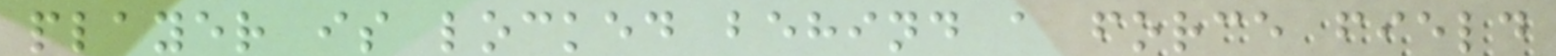player is locked behind a force field
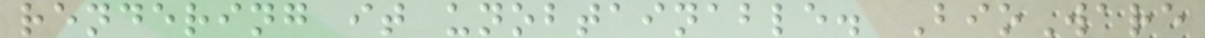rendering it unobtainable. BioWare
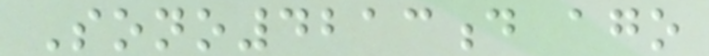Sono4213d ago
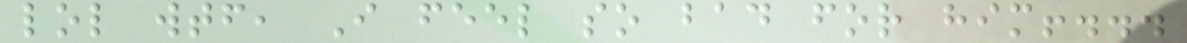lol wtf, I feel so bad for him!...
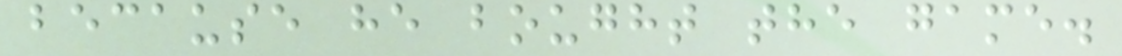because he bought the game.
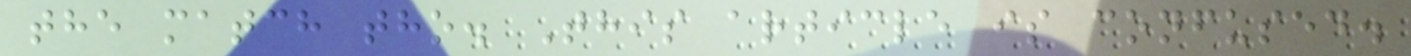the match tho. This article is confused.
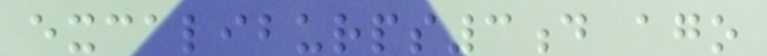excaliburps3d ago
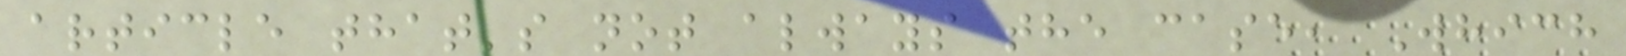article that's not always the case, Which
